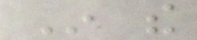In the
